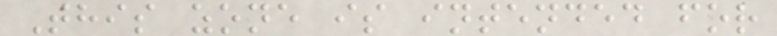This zone is intended for
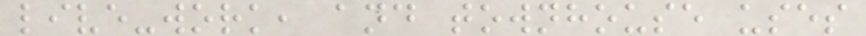live-work, and townhouse uses
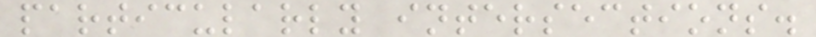particularly intersections.
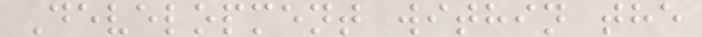Development within the
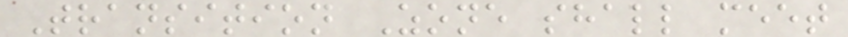Transition Zone shall meet
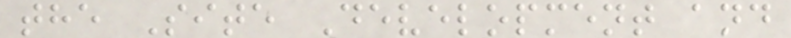the Site Development and
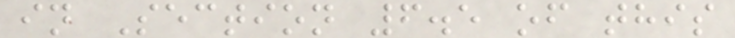in Section 6.5 of this
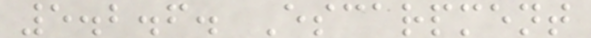5.2.6. Escarpment
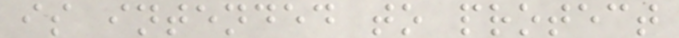is intended to protect
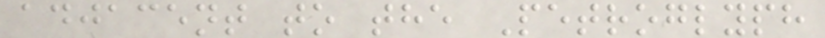adjacent to the Petroglyph
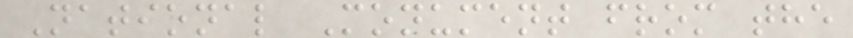National Monument from the
